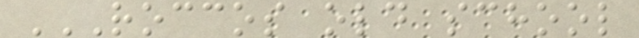ROCCOS OLD SCHOOL
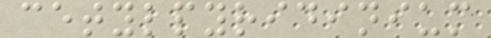cetylpyridinium
